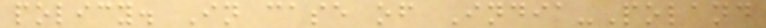policy. In case of India-Poland
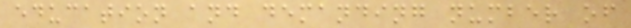education and demanding number of
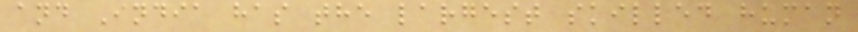and India has the largest skilled human
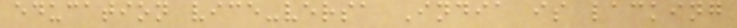education vice-versa India is lacking
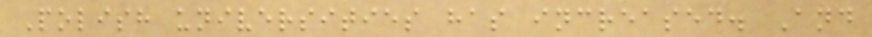Polish universities has increased. And
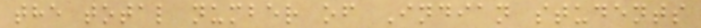the total number of Indian students
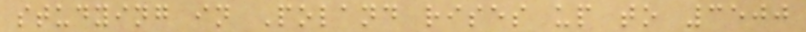studying in Poland rises up to 3500
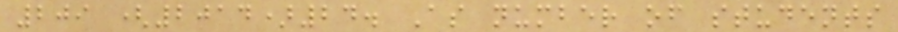209 (2014)24. As number of students
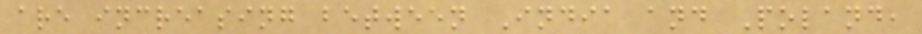are increasing between India and Poland,
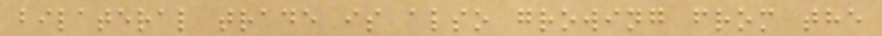bilateral trade is also growing from the
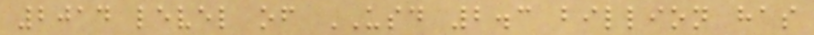2014 level of USD 2.3 billion has
